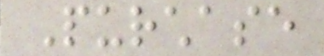Purchase
